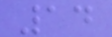14
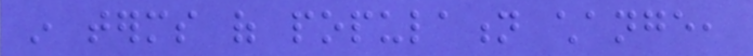in terms of population change,
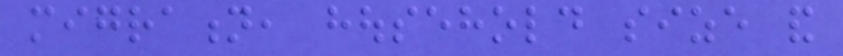migration, household size and
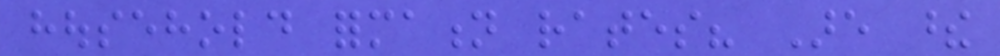household formation rates? Are these
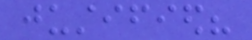justified?
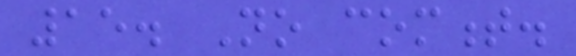15. No comment.
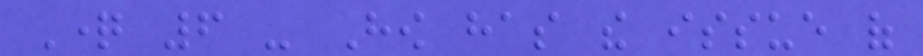Question 6 - How has the issue of
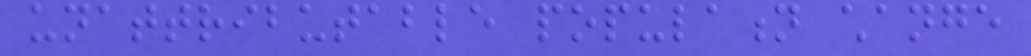unattributable population change
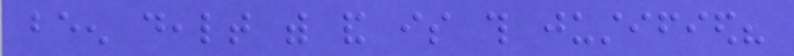been dealt with and is this justified?
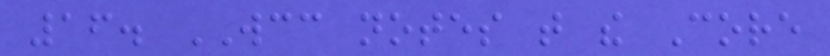16. WCC notes that the Core
